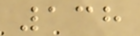138
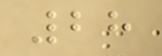28
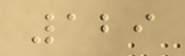129
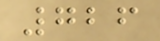726
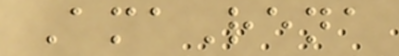AmaRena
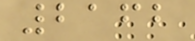2162
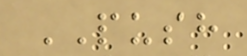PUSH
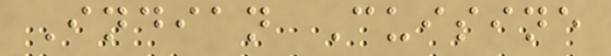Indian Cuisine
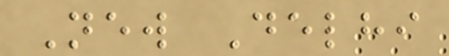New Delhi
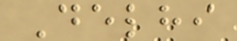Delhi
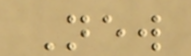New
